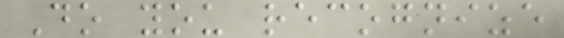Do you recognize
